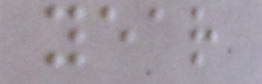year
